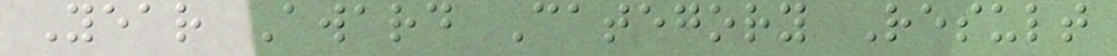Year Award Category Result
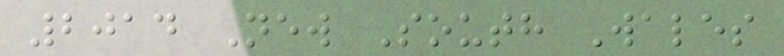2014 New South Wales
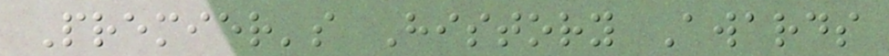Premier's History Awards
